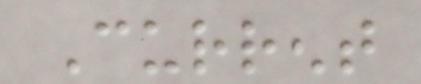Current
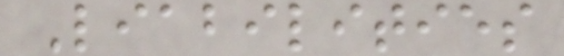Liabilities
